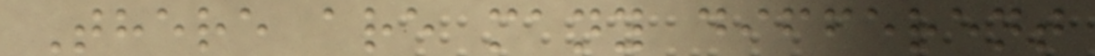There are many different
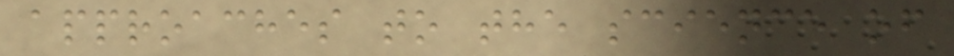approaches to the science of
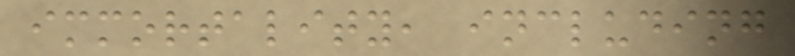immortality, including
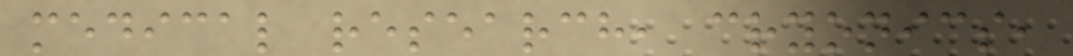medical research, cryonics,
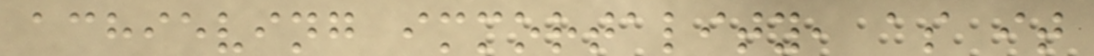achieving immortality, as it
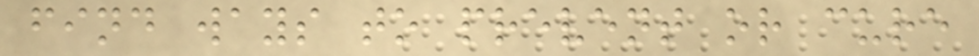find ways to prevent or cure
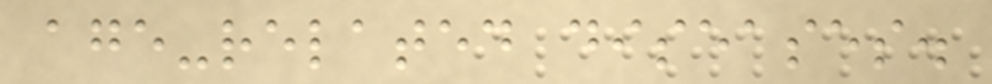age-related diseases.
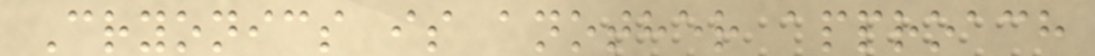Cryonics is another approach
